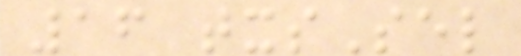16 txsSel
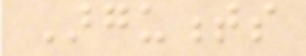Arguments
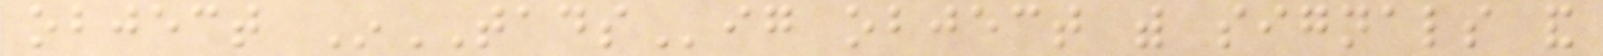object InTADSig object with signals and
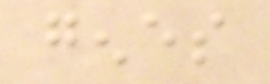genes
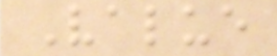Value
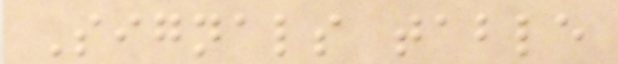Signals table
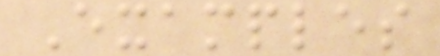Examples
